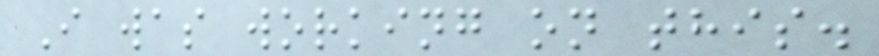I was working on this.
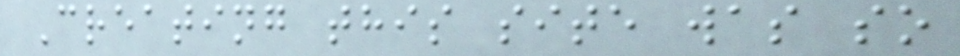Creating this site was so
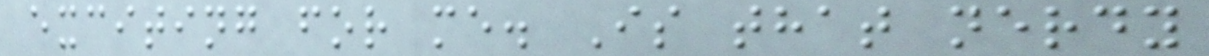exciting for me. Is that nerdy
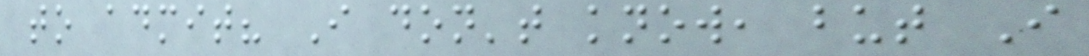to admit? I don't know, but I
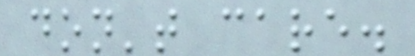don't care.
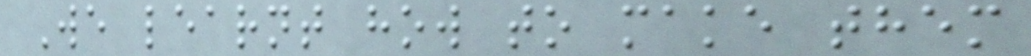We learnt how to make them
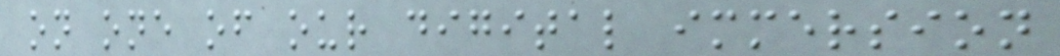on one of our digital immersion
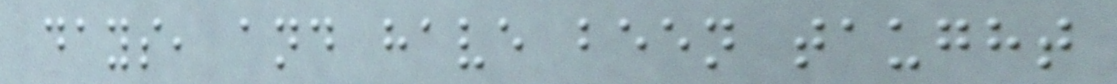days, and have been taught
